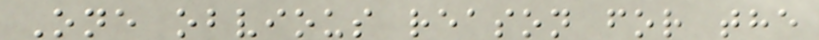One obvious reason for the
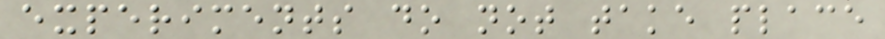experiments do not take place
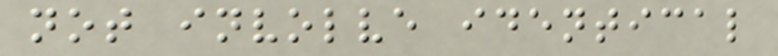not involve identical
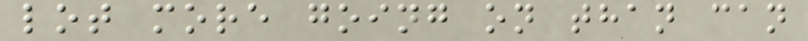lot more going on than can
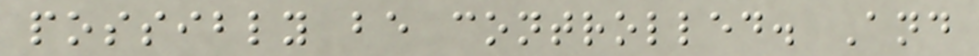possibly be controlled. And
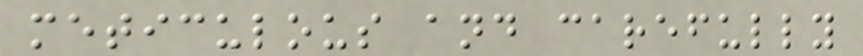meticulous and carefully
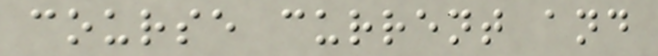course current and
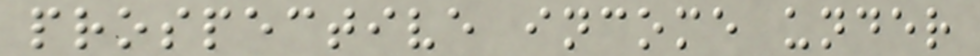prospective income under
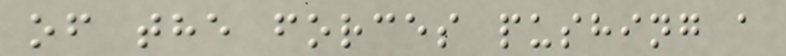of the forces pushing a
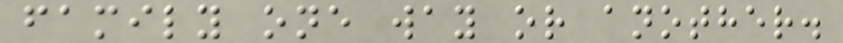family one way or another.
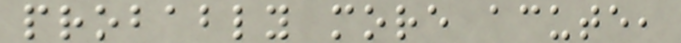probably more acute,
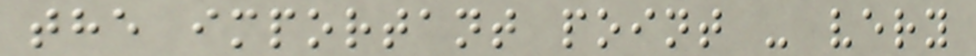the important point - very
